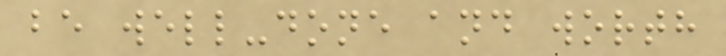be well-done and worth
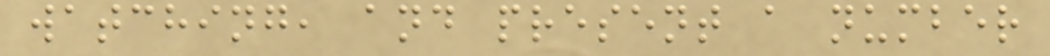watching, and present a number
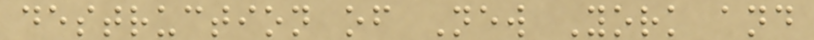destruction of New York and
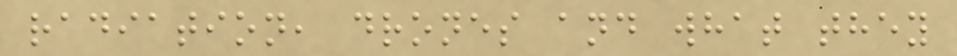radiation, drones and what they
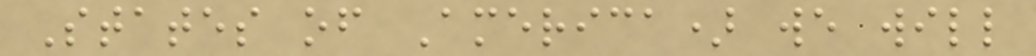States of America) we will
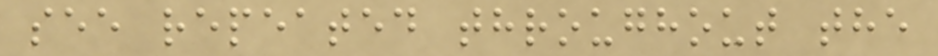see repeated throughout the
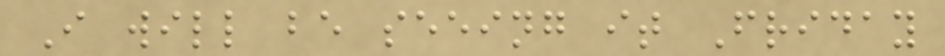I will be seeing it Friday
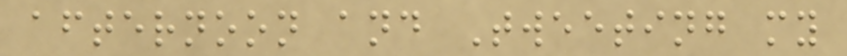afternoon and Tweeting my
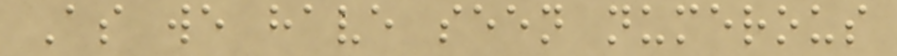As we have seen numerous
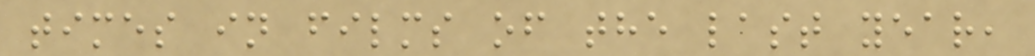times in films of the last year,
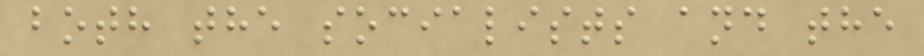both the socialists and the
